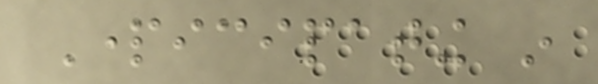Participating in
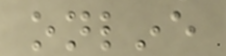online
